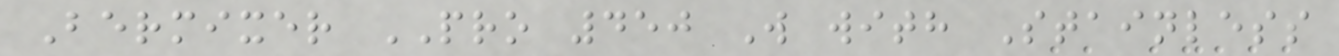Bermixer PRO 450 W with Stainless
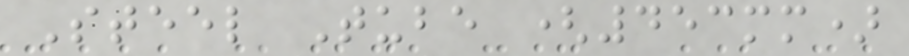Steel Tube (453mm)
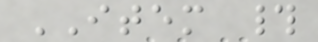ITEM #
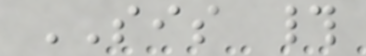SIS #
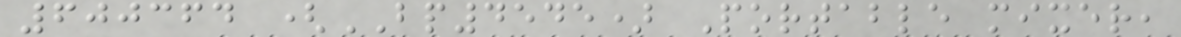600364 (BP4545) Portable mixer,
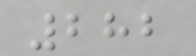282
